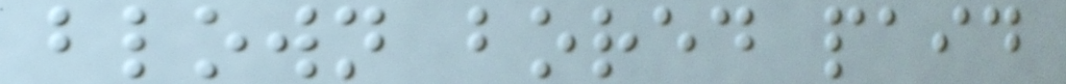blown bored paid
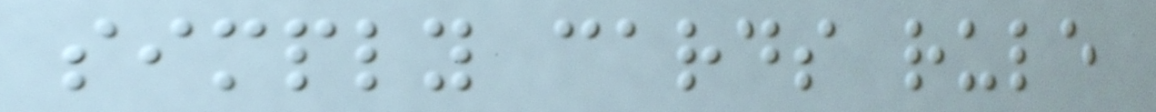simply cards rule
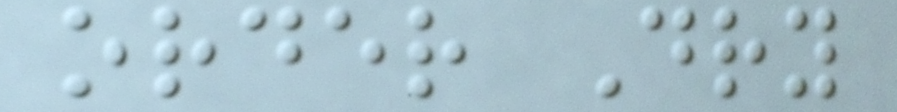order Dry
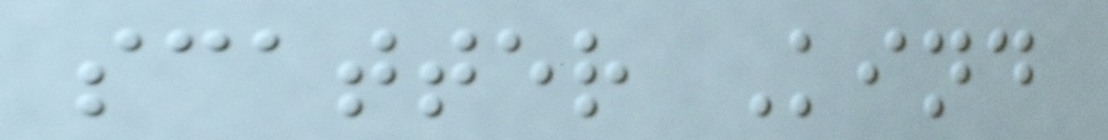scatter Kind
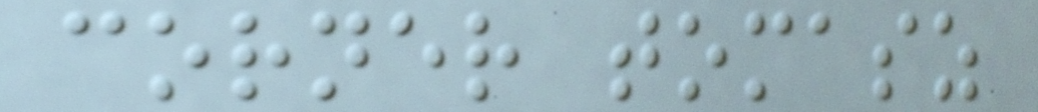corner tomasz
